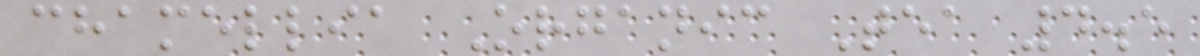chamellia Organic Tea 4.5
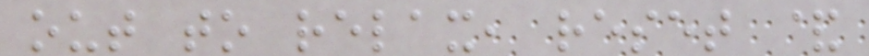out to relax, reset &
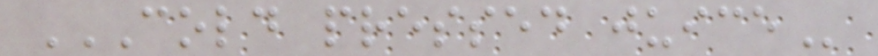COLD PRESSED JUICE
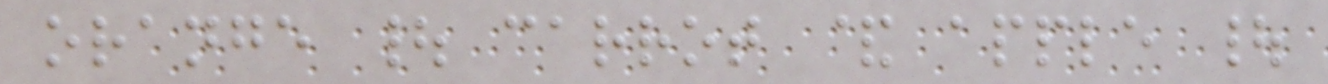orange | carrot & apple |
